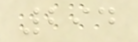294
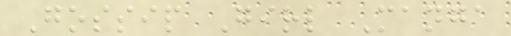Gossip Girl Manga
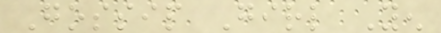Gossip Girl Yen
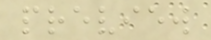preview
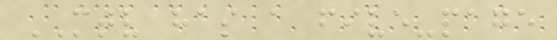MTV has a five-page
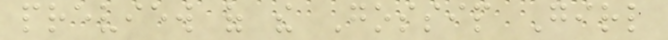preview of the Gossip Girl
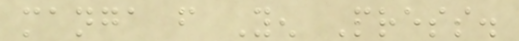manga from Yen Press.
